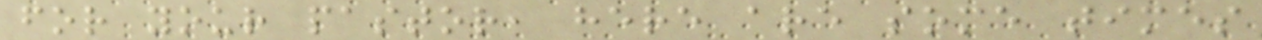for your pastor, here are some times
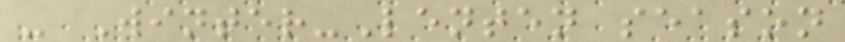- Winter-Lenten season
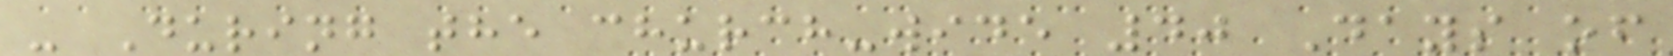- During the church-wide 40 Days of
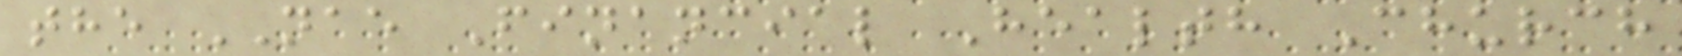the NAE Financial Health Church
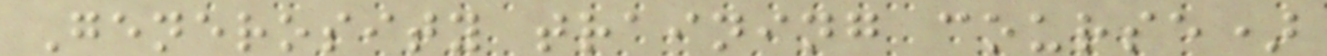Generosity training course)
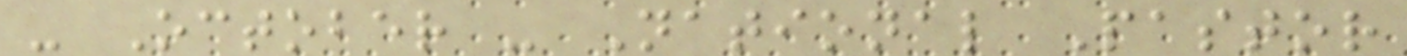- October - National Pastor
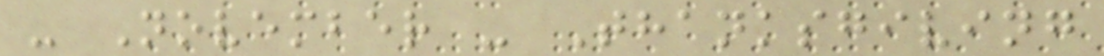- November - Thanksgiving
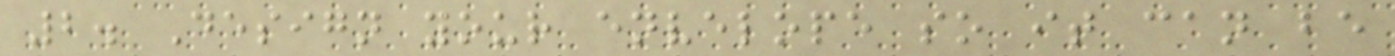2. Design your envelope so it can be
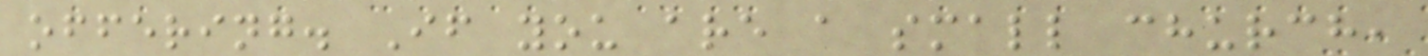offering. If you are a small church,
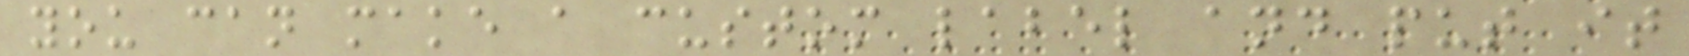you can make a custom label and put it
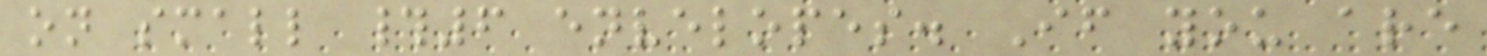on small #6 envelopes. If you are
